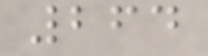264
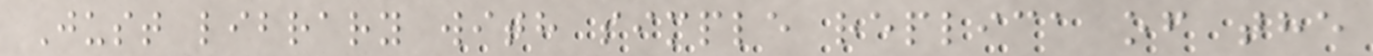Just library with simple replica of the
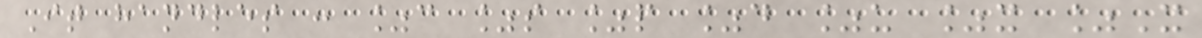It handles : %c %s %p %d %u %x %X
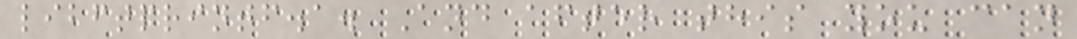libftprintf.a. And after this you can
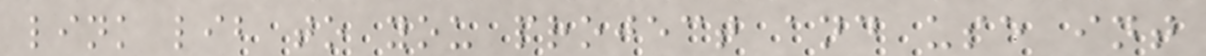link lib to you project and use int
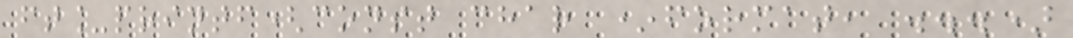ft_printf(const char *format, ...)
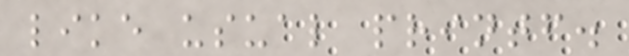like usual printf.
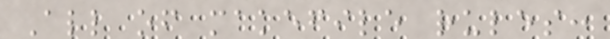All of makefile rules:
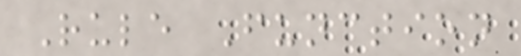Rule Function
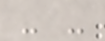- -
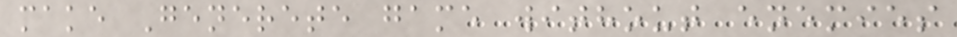make Generete game without enemies
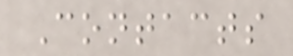Contacts
